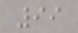99
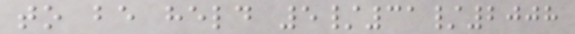to be held 5/31/2008
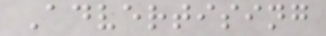Advertising
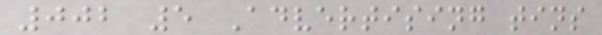002 5 Advertising tins
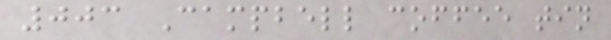003 Campbell coffee tin
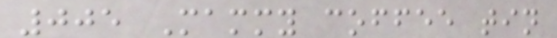005 Mammy coffee tin
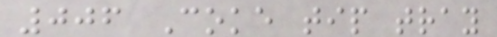006 Coke tip tray
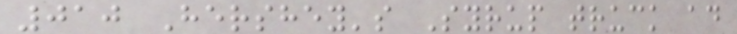010 Hershey's Syrup truck ad
